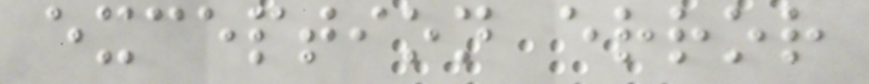exception error
